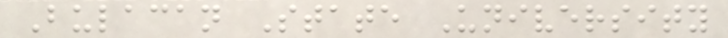Bulacan State University
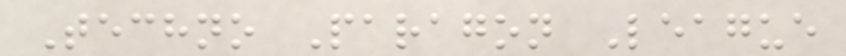Techno Paragon League
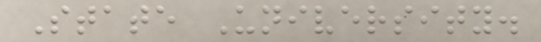State University.
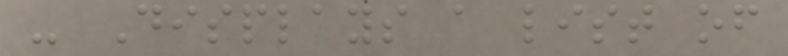- Displays a list of
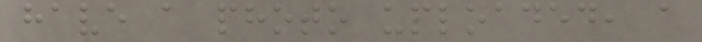have a photo uploaded, a
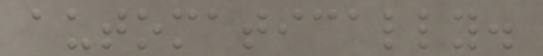automatically.
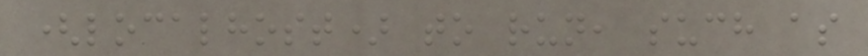(localhost) to run, such as
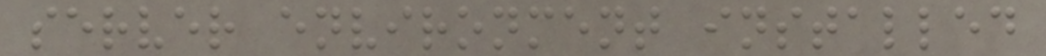server environment installed
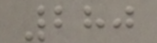280
